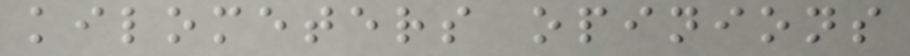kilometers opinions
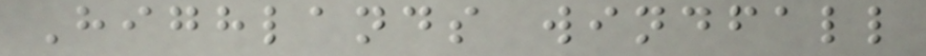Highlands windfall
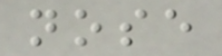nose
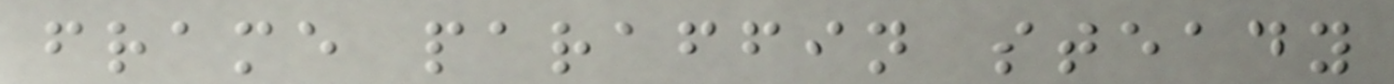frame paraffin steady
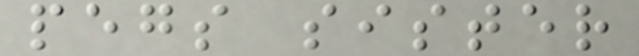pegs sister
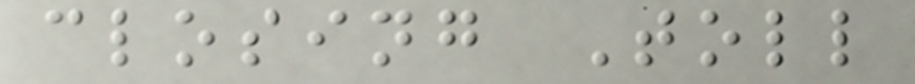closing Toll
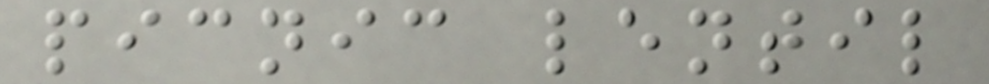picnic lentil
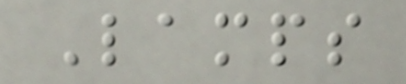Lamps
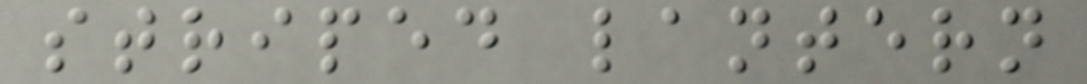striped lantern
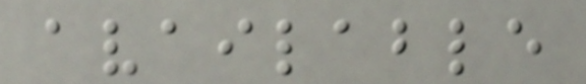available
